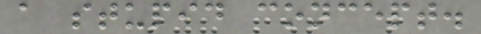a stupid concept.
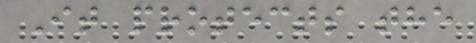It protects the
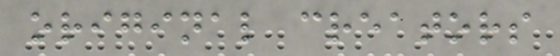original creators
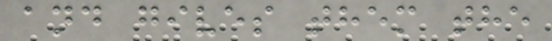and gives them the
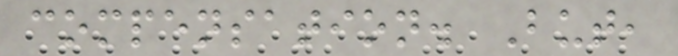compensation. But,
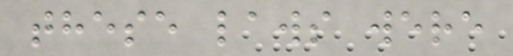these laws were
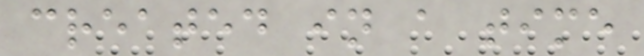created in a time
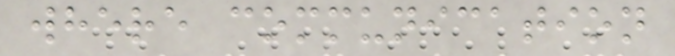where communication
